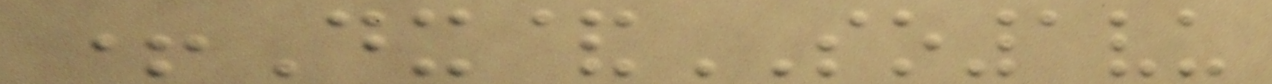+Dx&SO1vu
